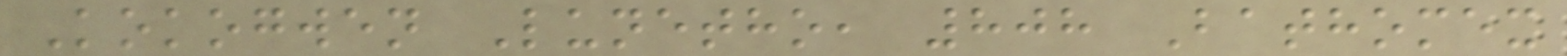Kokogwen Lunetho, 808 Bathomex
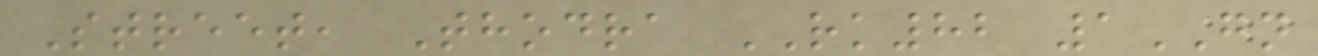Street, Thodra RK82 1GN
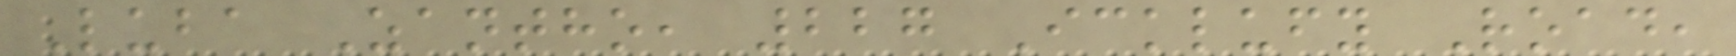Luba Zantho, 227 Icklufy Road,
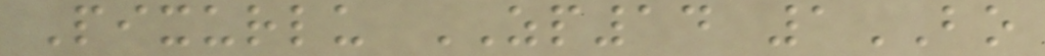Pixurlu ZP14 1BO
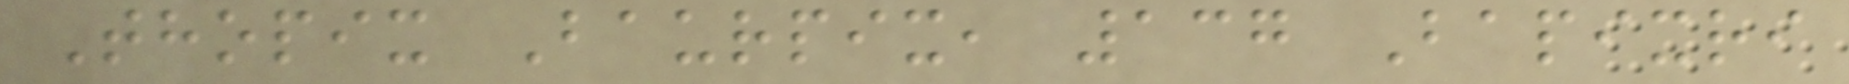Thopix Baurpix, 137 Bapixri
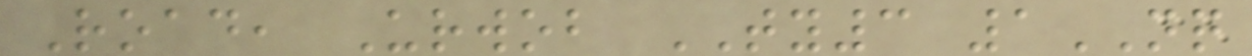Road, Urwob TY3 1NQ
